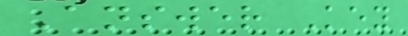Answer Key
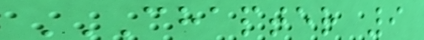CHAPTER 9
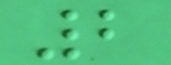2
